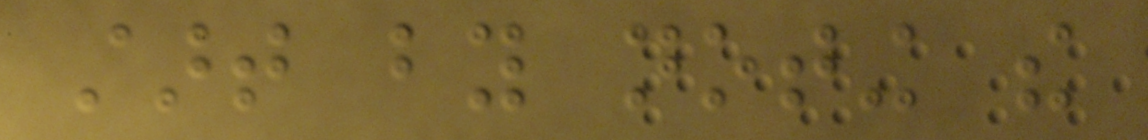start by noting the
